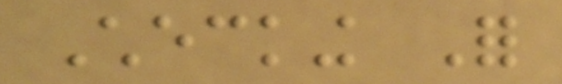Checking For
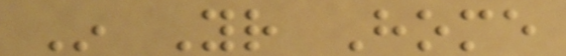In Your Home
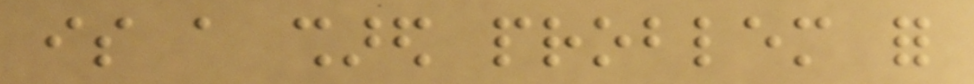is a shared problem for
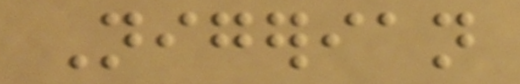Nigerian
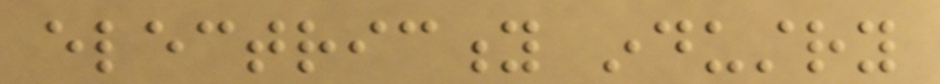electricity industry
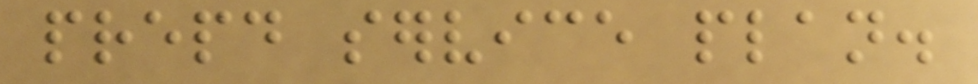prepaid service plan.
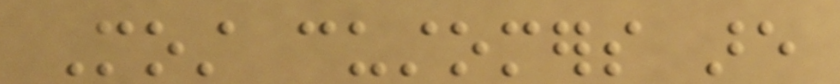Most customers are
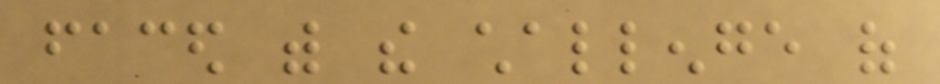faced with the challenge of
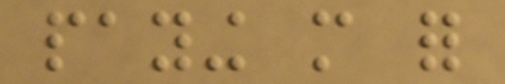paying more for
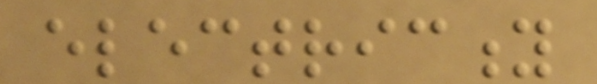electricity
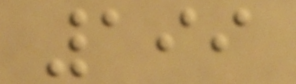199
